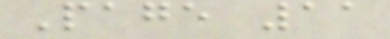Page 11
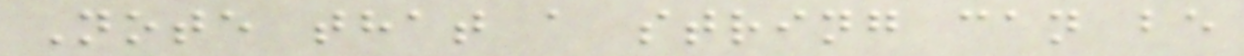Note that a string can be
